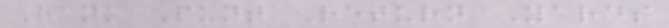Rank Punt Return Yards
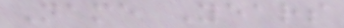Name Years
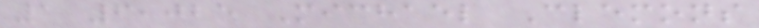1 6,025 Michael Clemons
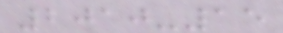2010-15
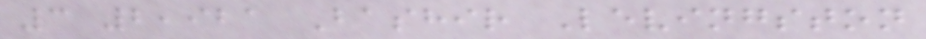3 2,921 Bashir Levingston
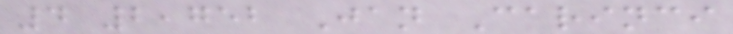4 2,752 Jan Carinci
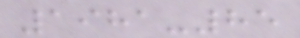1981-85
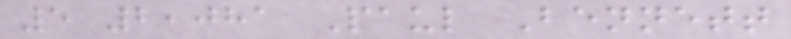5 2,081 Paul Bennett
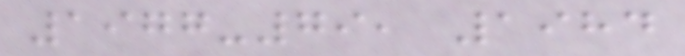1977-79, 1984
